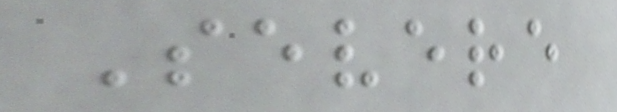Severe
